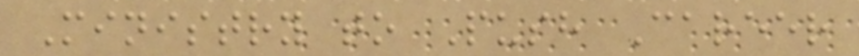Ministry to Push Career
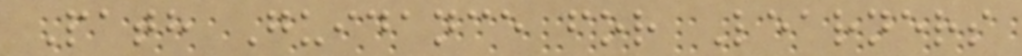Path Guidance for Learners
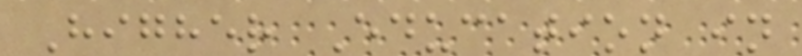Higher Education in
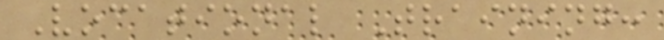Vocational Training:
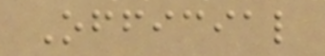Official
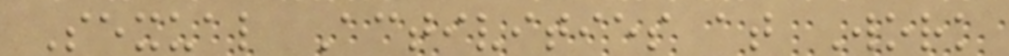Sexual Activities at Work
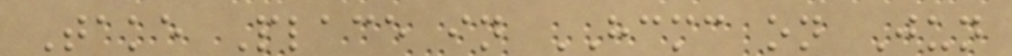Take Place in HCMC on Jun
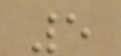5
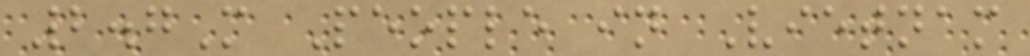2.7M People in Vietnam
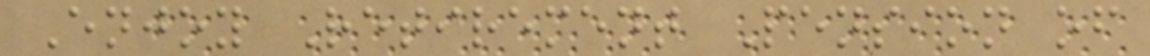Enjoy Retirement Pension of
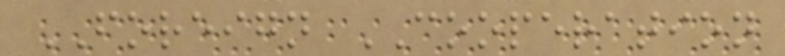FOREIGN COOPERATION
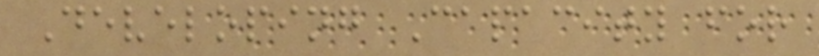Developing Capacity for
